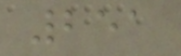251
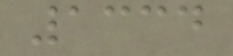1334
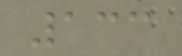133
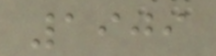1909
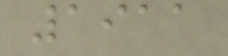1911
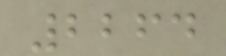2264
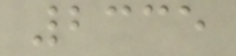2335
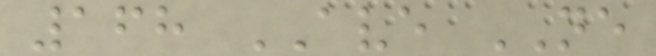168 AVE NE
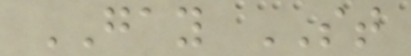GAY ST
